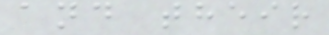and their
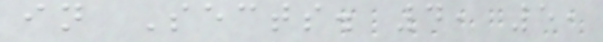in Sects. 4, 5,
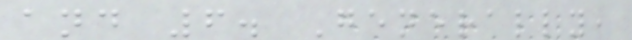and 6. Generally,
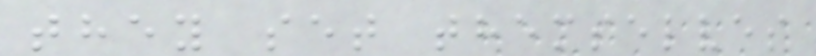they set themselves
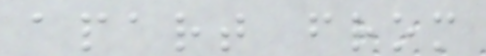apart from
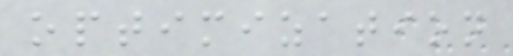optimization
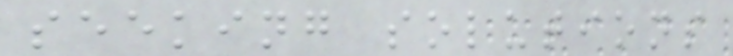seeking solutions
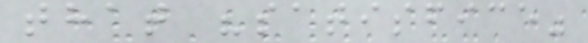that "satisfice"
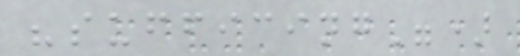"sufficing")
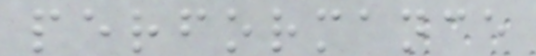performance
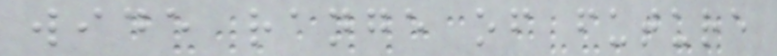wide range of future
